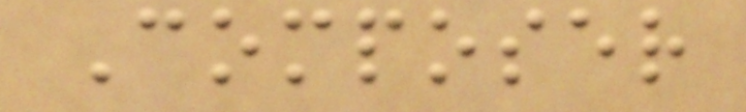Composer
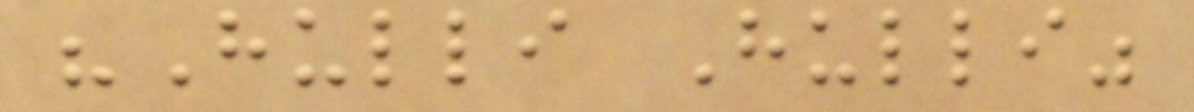"Hulli Hulli"
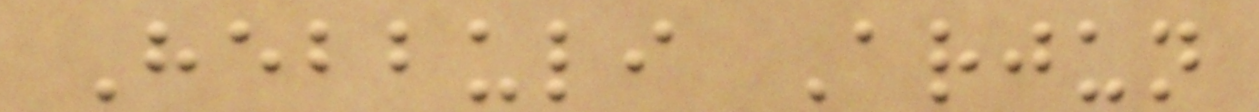Hebbuli Arjun
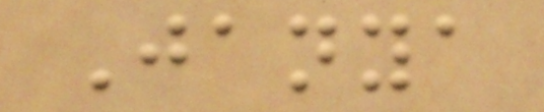Janya
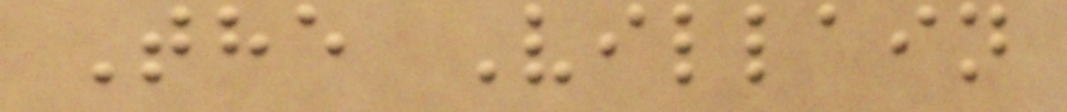The Villain
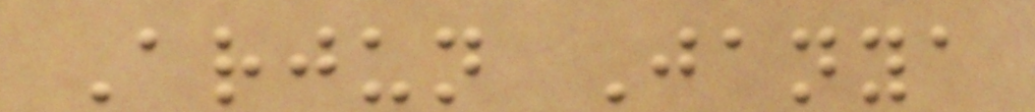Arjun Janya
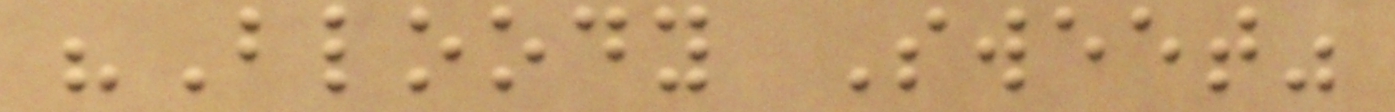"Bloody Sweet"
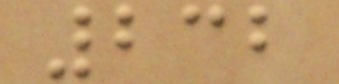232
